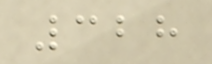328
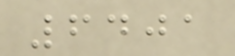6401
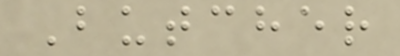Butcher
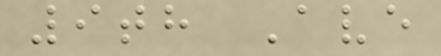9th Ave
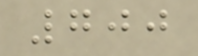700
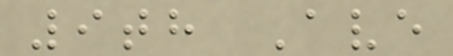9th Ave
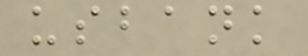usbank
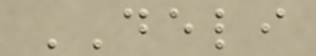DELI
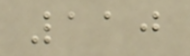110
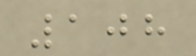108
